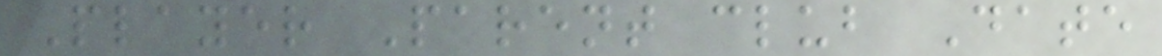Player Parent club Date
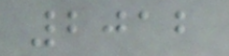2012
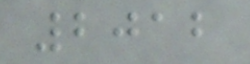2012
